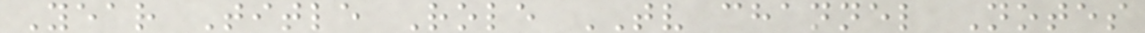Year Title Role TV channel Notes
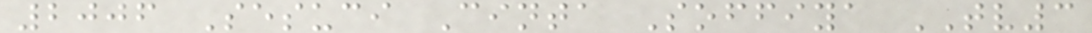2006 Sesuci Cinta Soffiya TV3
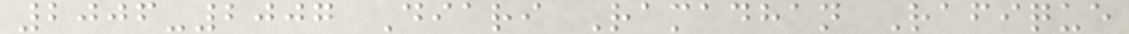2006-2007 Diari Ramadhan Rafique
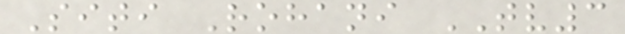Siti Rohani TV3
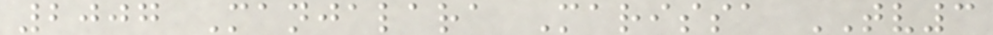2007 Manjalara Marissa TV3
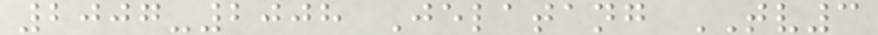2007-2008 Jelatang TV3
